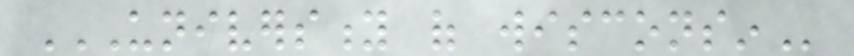UNIVERSITY OF WISCONSIN
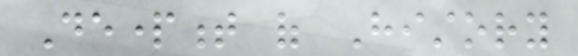Department of History
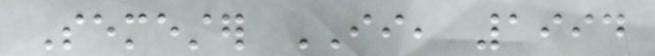Semester II, 1994
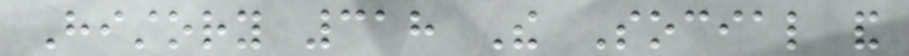History 318 The Social and
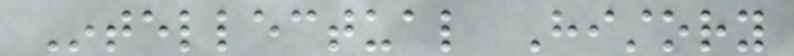Intellectual History
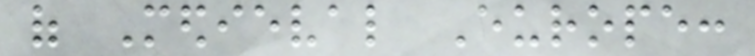of Medieval Europe:
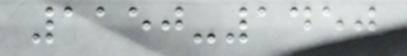1150-1450
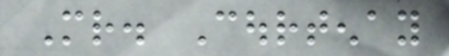Mr. Courtenay
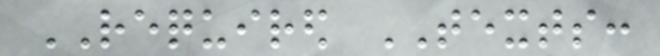REQUIRED TEXTS:
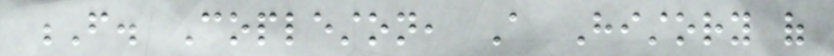F. Copleston, A History of
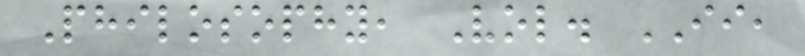Philosophy, Vol. II,
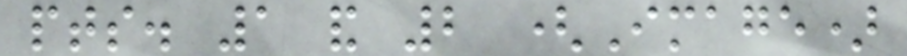pts. 1 and 2 (Image)
